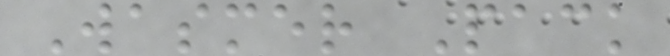Wasmer Pack
